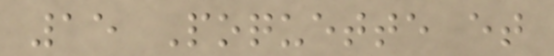15 Poquette et
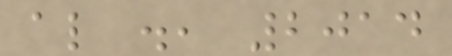al ., 2014
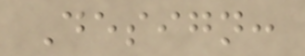Design:
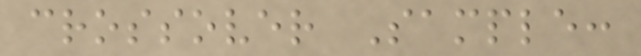crossover Sample:
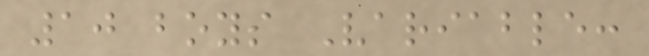10 boys Variable:
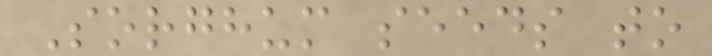Sorghum seeds to
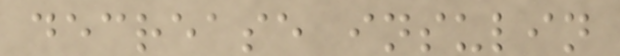decrease insulin
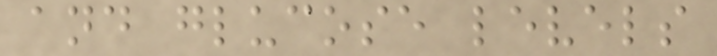and glucose levels
